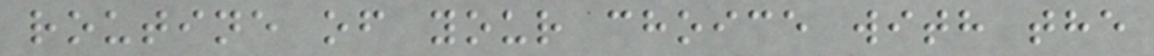routine of your choice with the
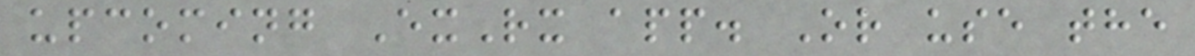upcoming ExRx app. Or use the
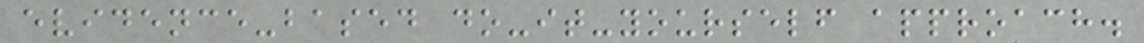evidence-based do-it-yourself approach.
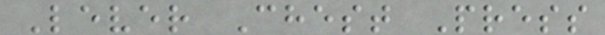Lever Chest Press
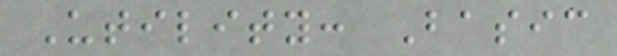Utility: Basic
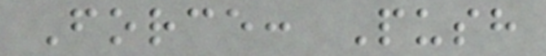Force: Push
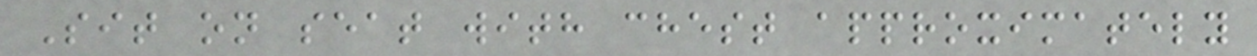Sit on seat with chest approximately
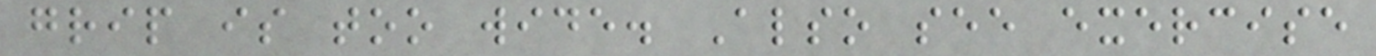grip is too wide. Also see exercise
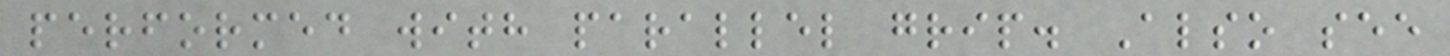performed with parallel grip. Also see
